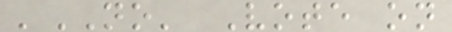'NO' Vote on
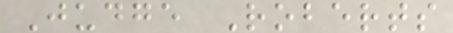Judge Roberts
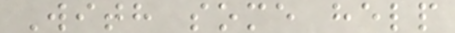With some help
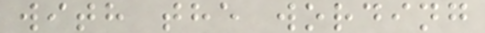with the wording
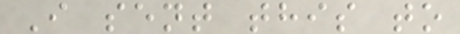I sent this to
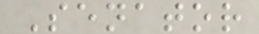Senator
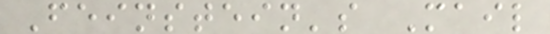Feinstein's Mail
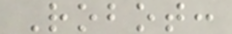Robot:
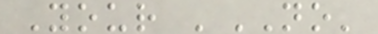Your 'NO'
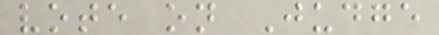vote on Judge
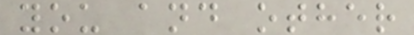you and other
